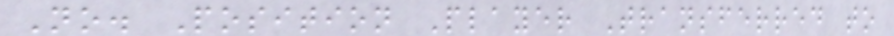No. Position Player Transferred to
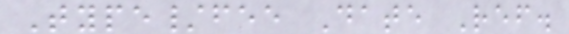Type/fee Date Ref.
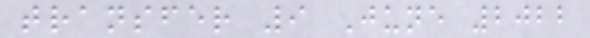transfer 9 June 2022
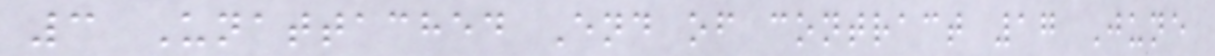3 Unattached End of contract 17 June
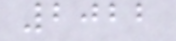2022
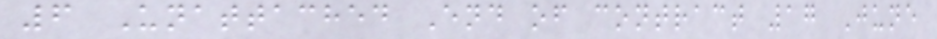6 Unattached End of contract 17 June
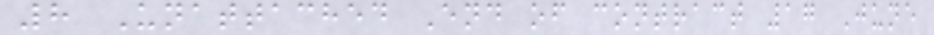8 Unattached End of contract 17 June
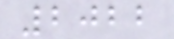2022
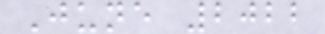June 2022
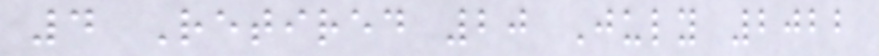4 Retired 20 July 2022
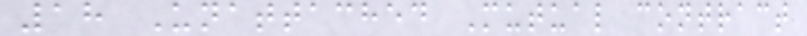18 Unattached Mutual contract
